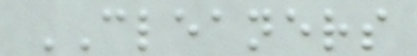CLEANERS
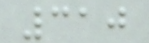310
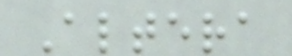Altera
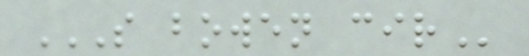S BOWEN CIR
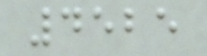4525
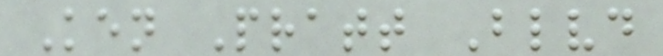Ken Pratt Blvd
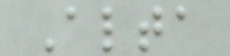Alta
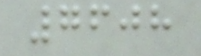7608
